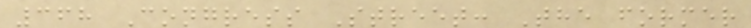368 Congress Street: The former
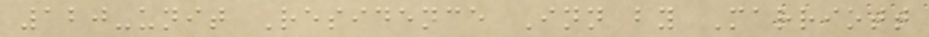120-unit Residence Inn by Marriott
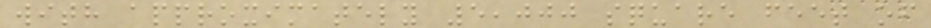with approximately 5,000 square feet of
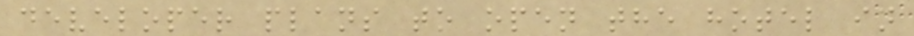developer plans to open the hotel in
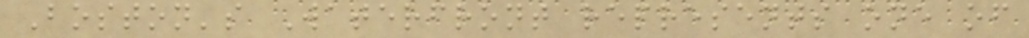Boston's Waterfront represents one of
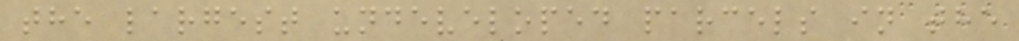the largest undeveloped parcels in the
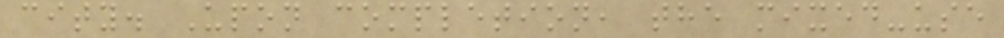city. Upon completion, the mixed-use
